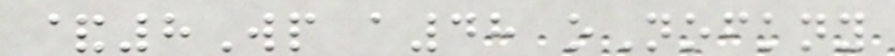&8Wp a48 oNofkny
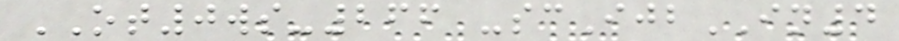OT0ws-266 -scIjbIN4
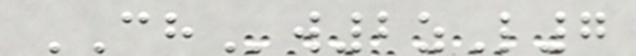CHw2zL7
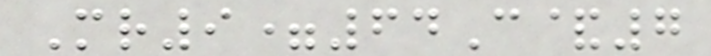Mr9=64C&7
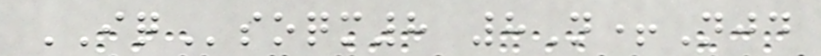IQsoqm8 8N+Njd
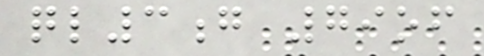ql3g 79of
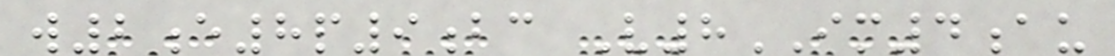w2e8p9bc V8IM4au
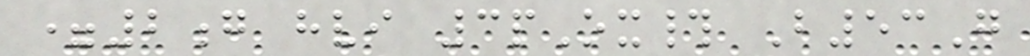=2g hvi 3pOx# B53G
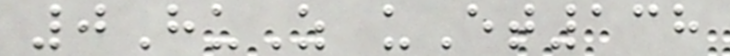0HuZ uEt138
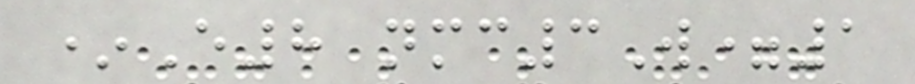*E8 nmc3W=1
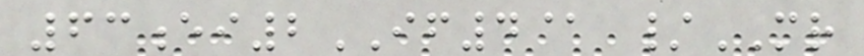63ei2IF4@ /MR
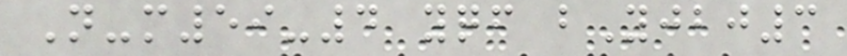N-m59-4 yqf bYjbj3
